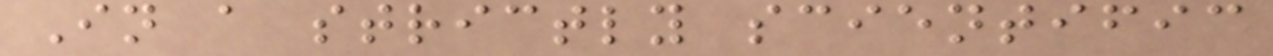In a strictly scientific
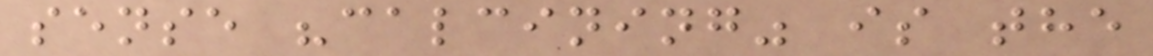sense "calcining" is the
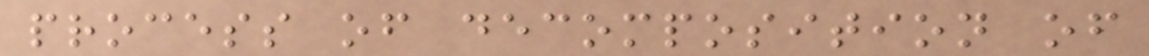process of decomposition of
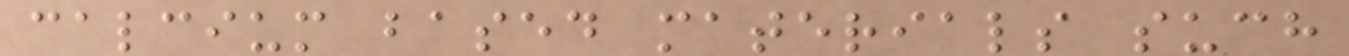calcium based materials such
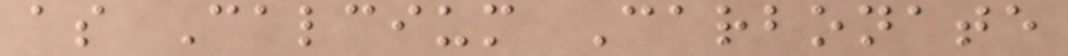as Calcium Carbonate
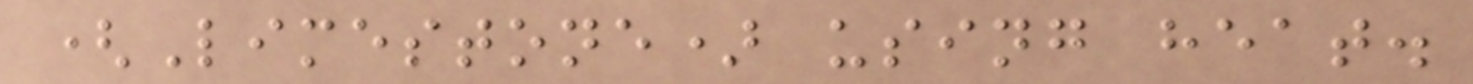(Limestone) using heat.
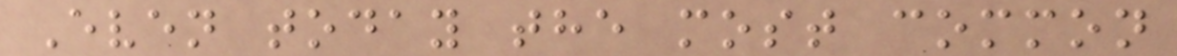Even today the most common
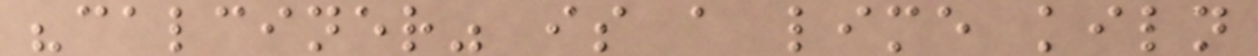"calciner" is a lime kiln
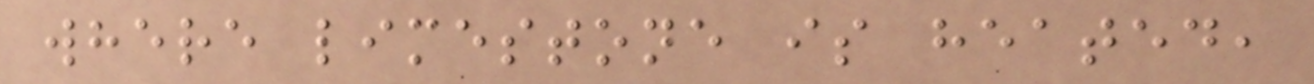where limestone is heated,
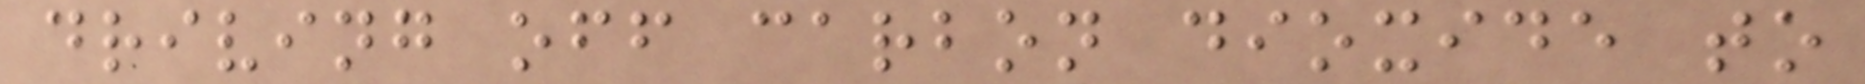driving off carbon dioxide to
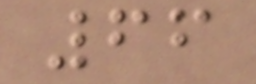66
